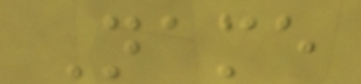Name
